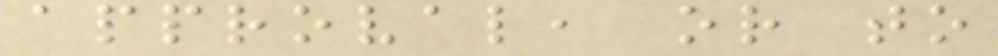approval, or to
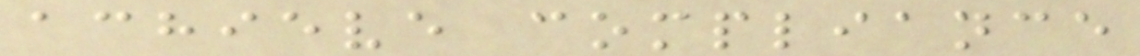achieve compliance
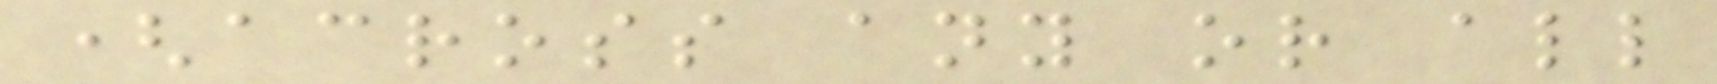(across any or all
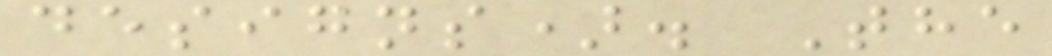designs). The
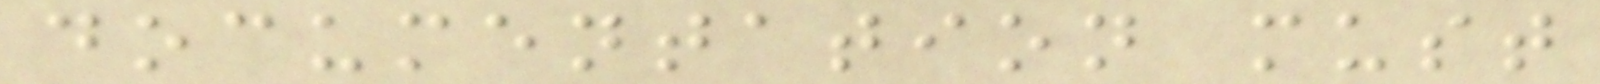documentation must
